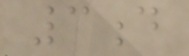3d
